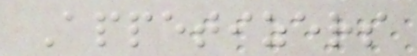Appetizers
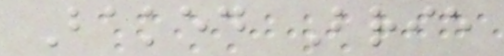Baked Brie
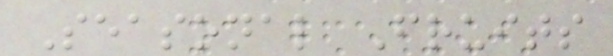Seasonal Fruits
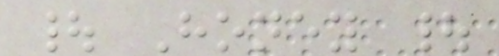| Honey |
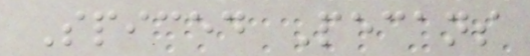Spiced Pecans
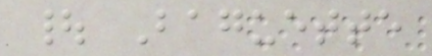| Baguette
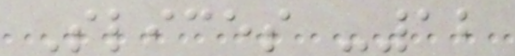Slices -12
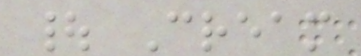| Cream
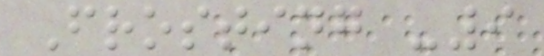Frosting -9
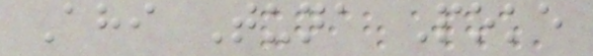Ahi Tuna Poke
